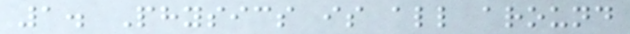1. Physics is all around
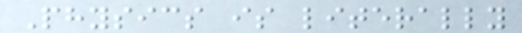Physics is literally
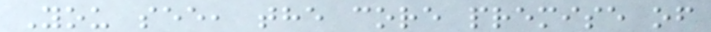You see, the core premise of
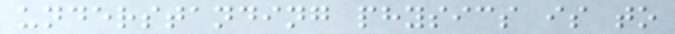understanding physics is to
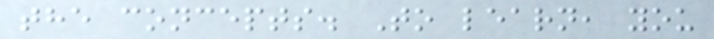the concepts. To learn, you
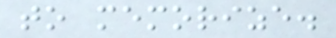to memorize.
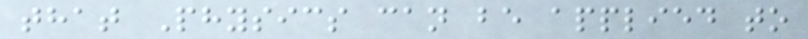that Physics can be applied to
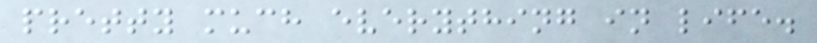pretty much everything in life.
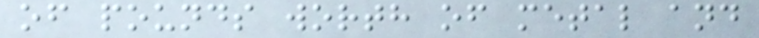of pounds worth of metal and
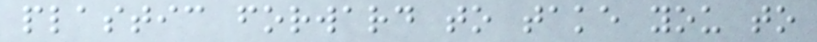plastic forward to take you to
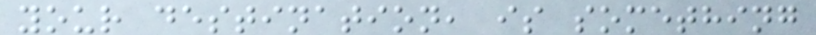your destination, is something
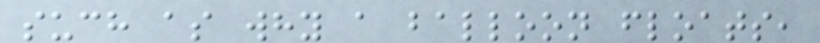such as why a balloon floats,
